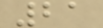21
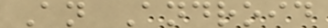An Android
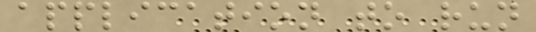application to run
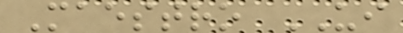Maestro UI
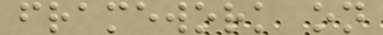framework on
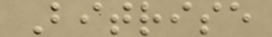Bitrise
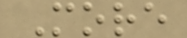More
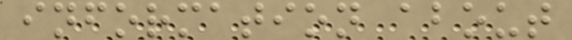information about
